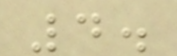4.
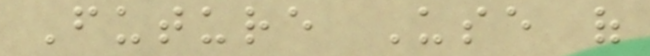Future Use of
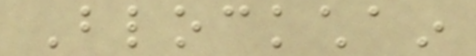Blockchain
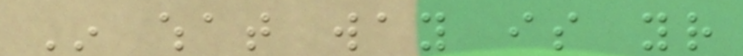In what way is your
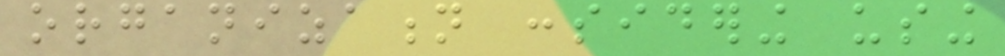organization considering using
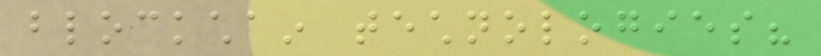blockchain technologies?
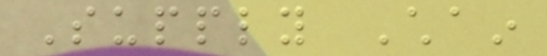Supply Chain
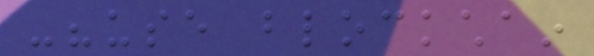-"use blockchain
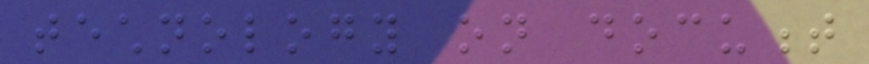technology on document
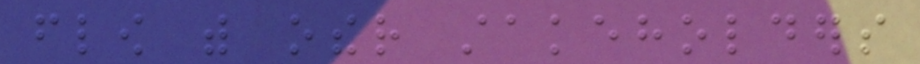flow with other stakeholders
